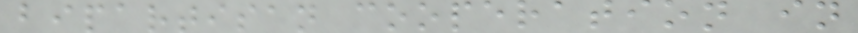bipartisan cooperation in
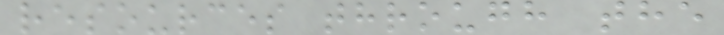resources through the
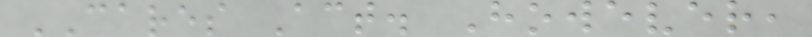CARES Act. However,
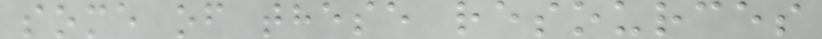some of these resources
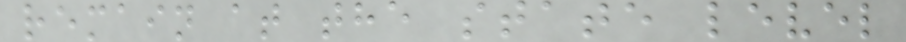remain at the state level
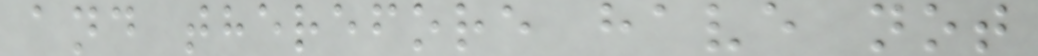and therefore have not
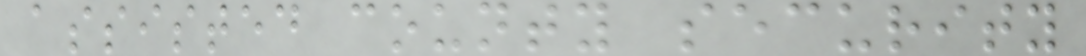assisted county security
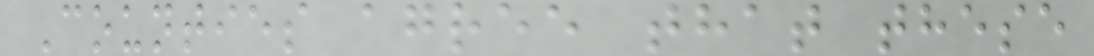Counties agree that these
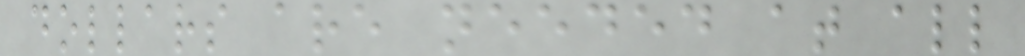dollars are needed at all
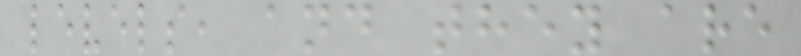levels, and they are
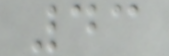43
